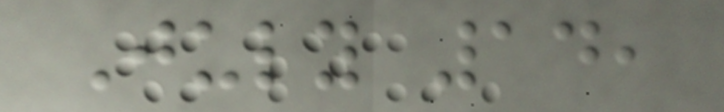July 14,
